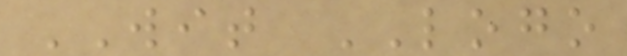WIT LOGO
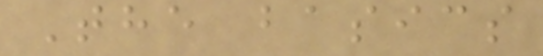The basics
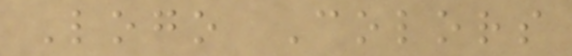Logo Colors
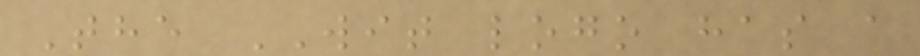The WIT logo has a
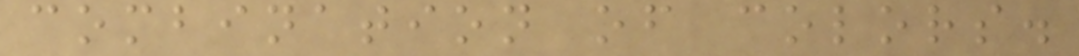combination of colors.
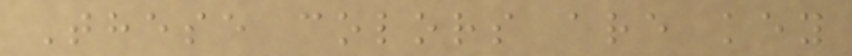These colors are key
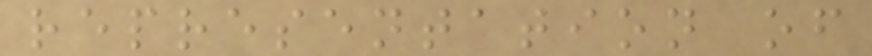representation of
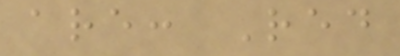are: Red
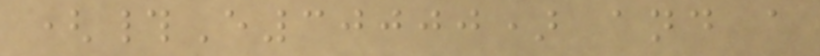(#E30000) and a
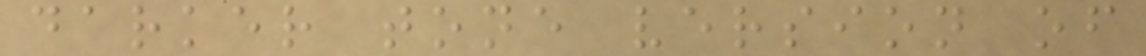darker tone version of
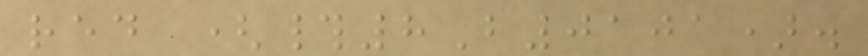red (#8B0101).
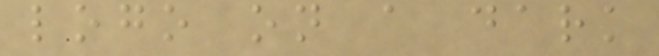logo on a dark
